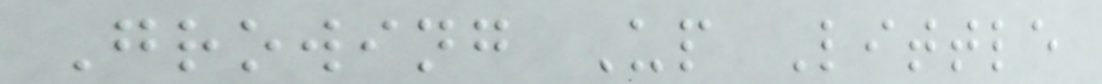Growing Up Little
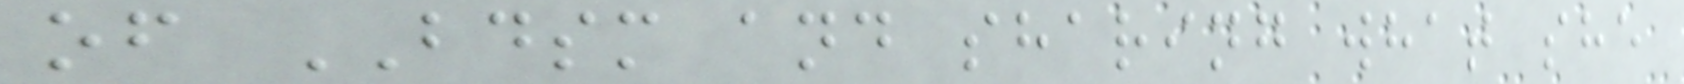of BDSM and sharing what she
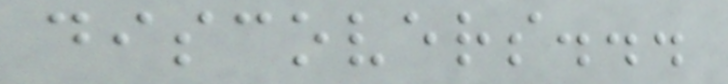discovers...
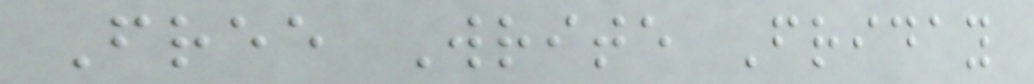Free Write Friday
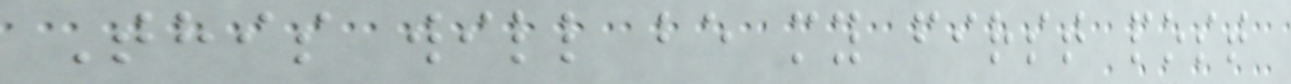This will be my first post
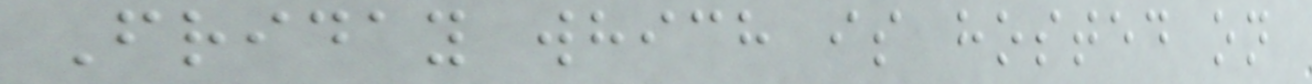Friday which is hosted on
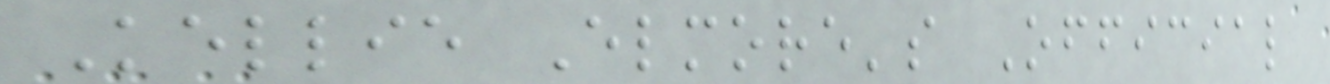Kellie Elmore's Official
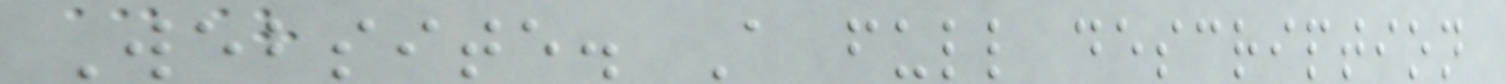Website. A full description
